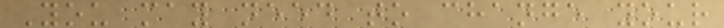You may need to change your
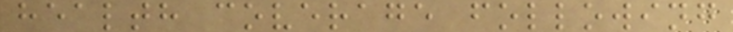health coverage following
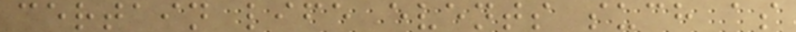certain life events such as
